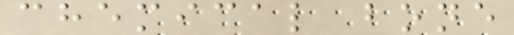chemical bone
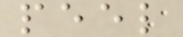peel
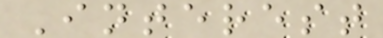Interest
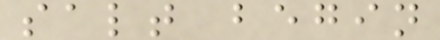salt begin
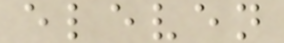eleven
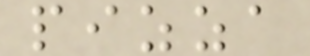pizza
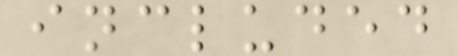included
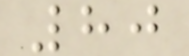80
